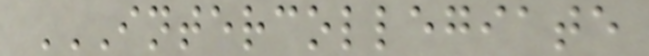INTERCOLLEGIATE
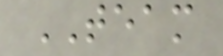TEAM
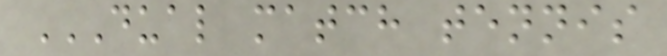DUAL MATCH TENNIS
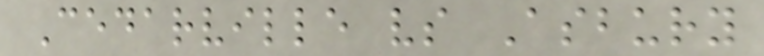Cedarville vs Asbury
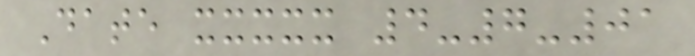Date xxxxx 4-7-01
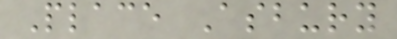Place Asbury
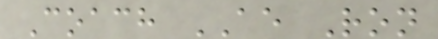Coach AE Ron
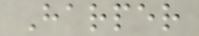Harper
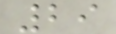29
